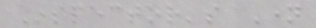Inspector's Name
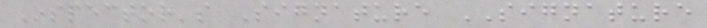Inspector's Signature SIGNATURE
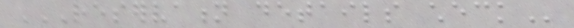RESERVATION DETAILS CHECK
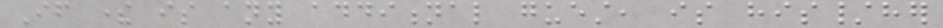If there is any additional guest, is his/her
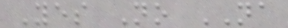Yes No NA
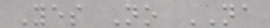Yes No NA
